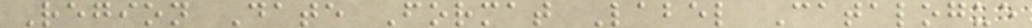Region Date Format Label Catalogue
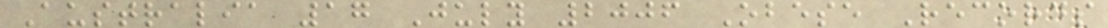Australia 17 July 2006 Obese Records
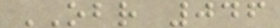OBR 046
